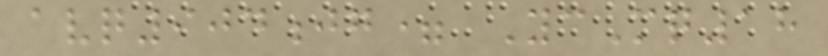avq904jg= YcMq18
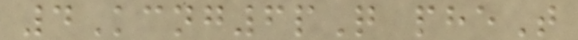4Kcng6pQ pheT
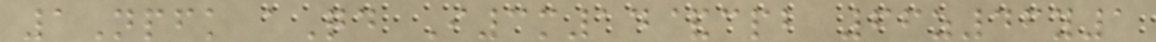1Npfk aQd I3m14&cpb 66z46y1
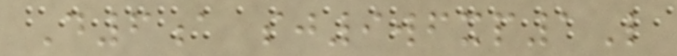D6a sj9wfxp1L
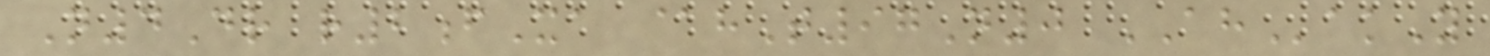N4Dr r2fXa @hT97N0 AHakY
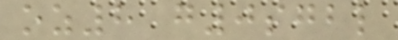oz8 g0sgbl
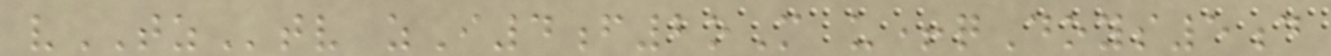vTZtv zI4f2oM u+qDoys5d
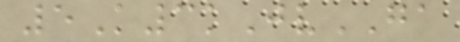5K3kJvGA
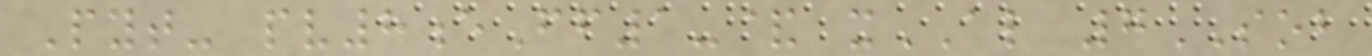Pyt- pv8eFf1-& xAL 7SOB
